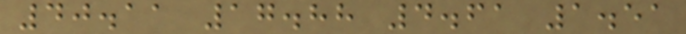40.11 17.88 4.61 1.51
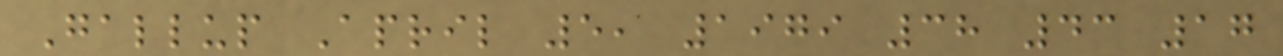Gallup April 5, 1979 38 43 17
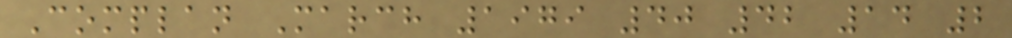Complan March 1979 40 42 14 2
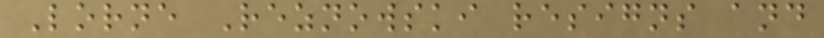Lorne Reznowski resigns and
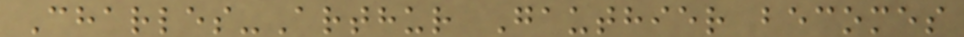Charles-Arthur Gauthier becomes
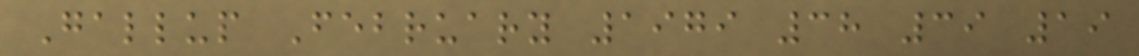Gallup February 1979 38 39 19
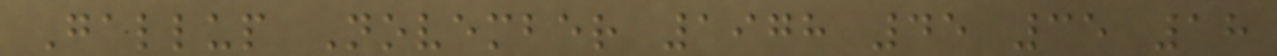Gallup November 1978 45 35 18
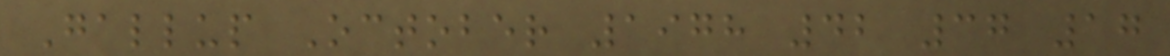Gallup October 1978 42 37 17
